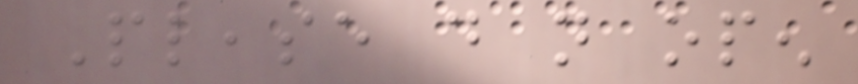Please do not open
